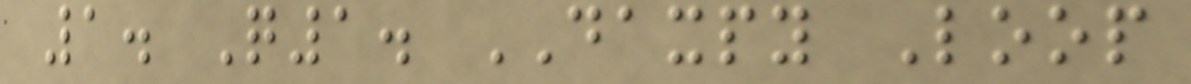1. Q1. DAXPY Loop
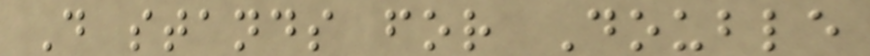D stands for Double
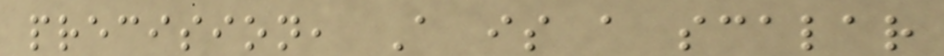precision, A is a scalar
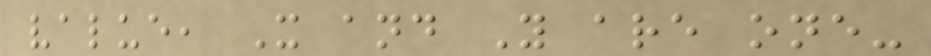value, X and Y are one-
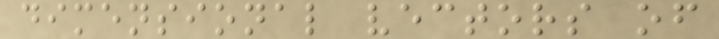dimensional vectors of
